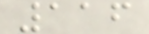116
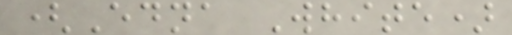(Edna White)
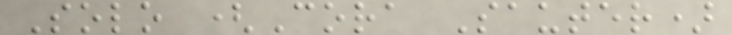Solo (Cora Sauter)
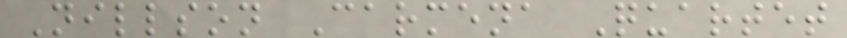Nillson Carmena Quartet
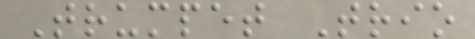Trumpet Trio
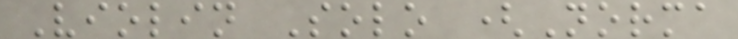Violin Solo (Norma
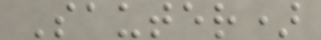Sauter)
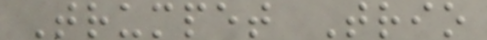Trumpet Trio
